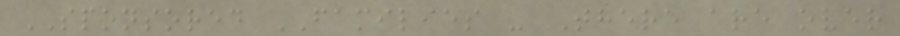SPONSORED FAMILIES - There are over
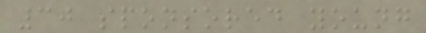30 sponsored young
